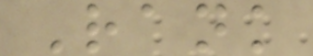Rank
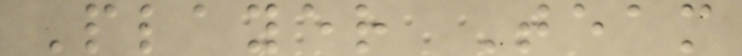Player Team
